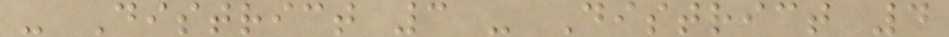- District 3 - District 4
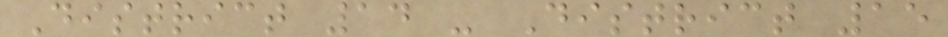District 14 - District 15
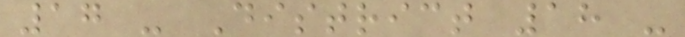17 - District 18 -
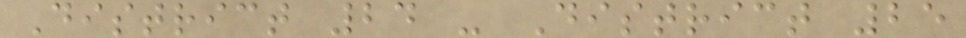District 24 - District 25
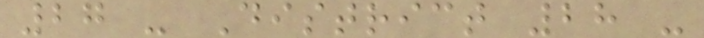27 - District 28 -
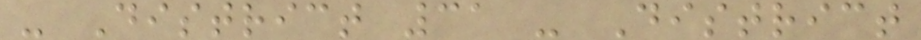- District 31 - District
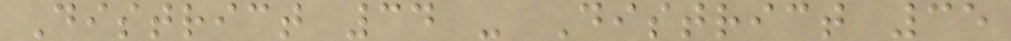District 34 - District 35
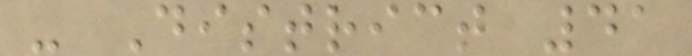- District 41
